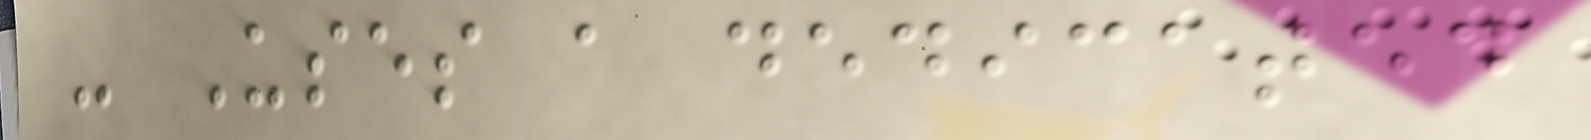- Uses a dedicated
